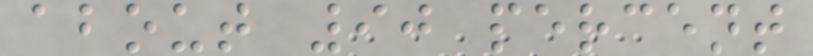about 90 percent
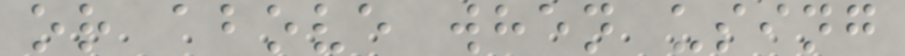or above when using
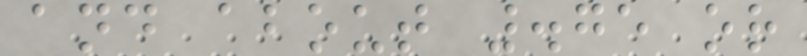and about .75 or
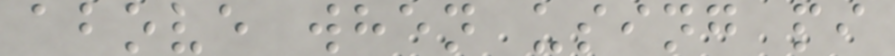above when using pi
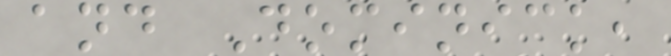and Dominick,
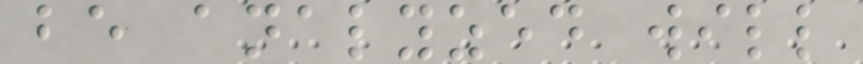be analyzed will
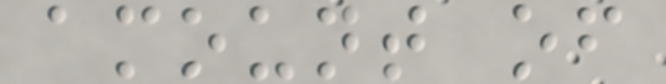amount of
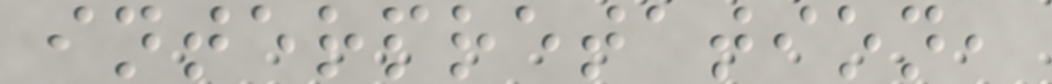interpretation,
